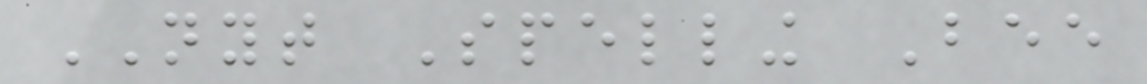NYT Spelling Bee
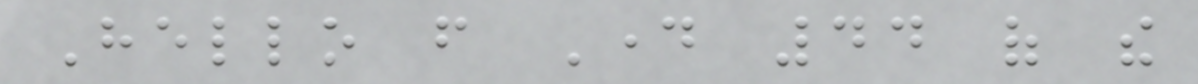Hello from Day 44 of the
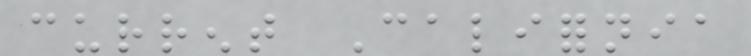current California
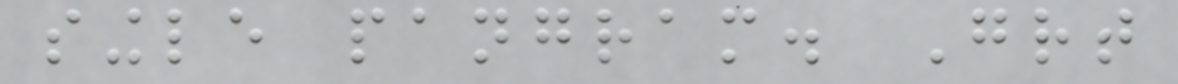single pangram. Great
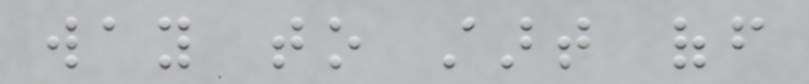way to start off
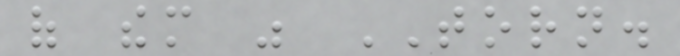of them was TORN.
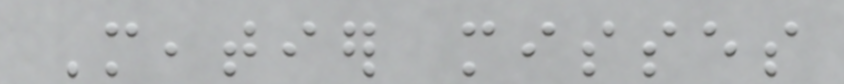Meatier misses
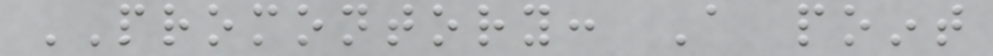PROMONTORY: A point
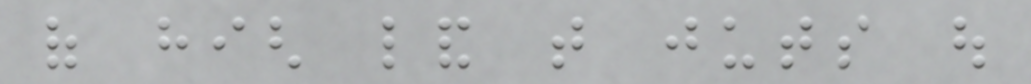of high land that juts out
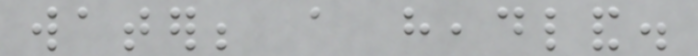water; a headland.
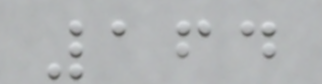164
